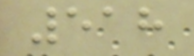518
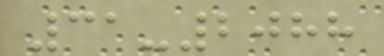31-2088
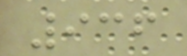936
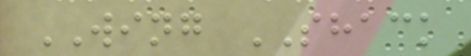WING SHACK
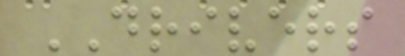DRIVERS
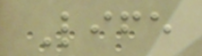Life
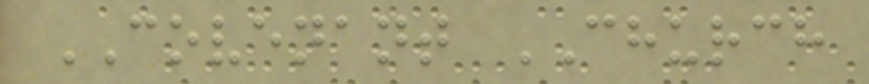COVENANT CHURCH
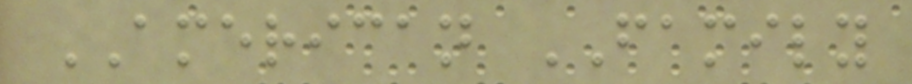AMERICAN FAMILY
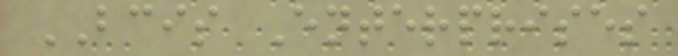BCIS Enterprises
